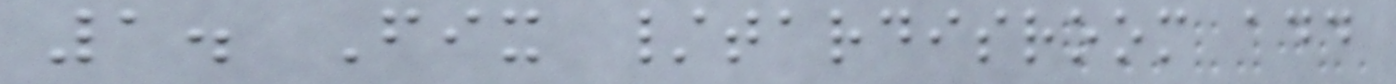1. Fix /tardisroom add
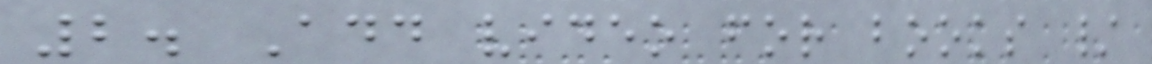2. Add video for books /
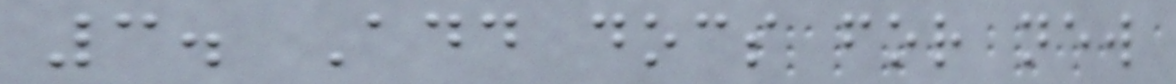3. Add docs for new
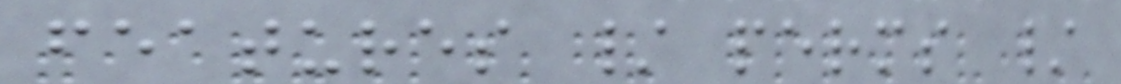features / perms /
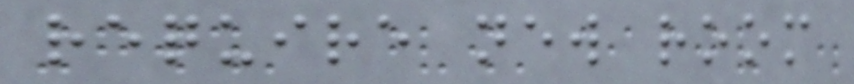require new room
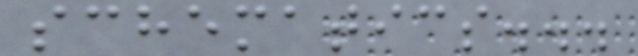schematics...
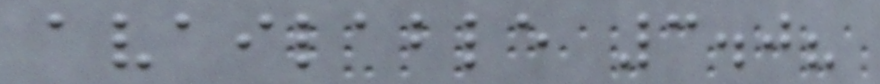available 3.0?
